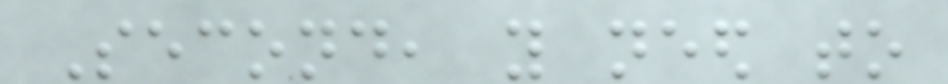Second, you need to
